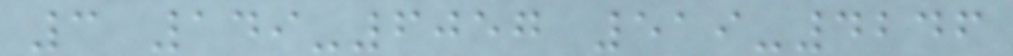3 149-6057 519-4246
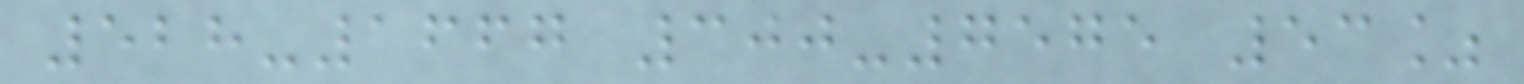528-1667 300-7575 53%
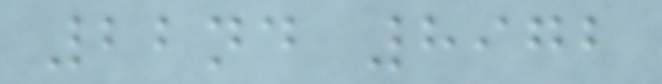22nd 8972
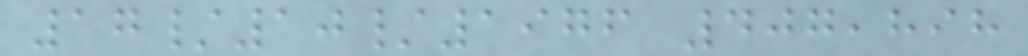17/10/1976 407,898
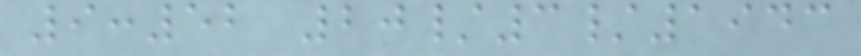9:52 20/3/1943
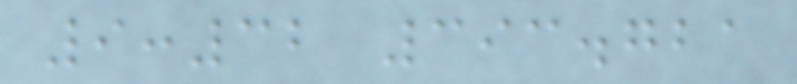9:32 393.721
